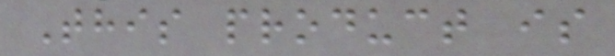This product is
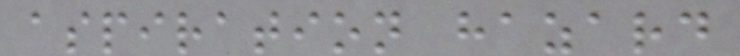aspiration hazard
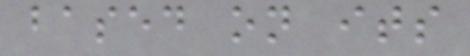based on its
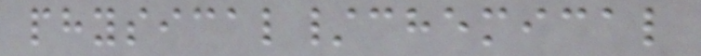physical/chemical
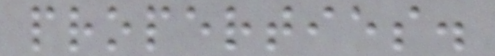properties.
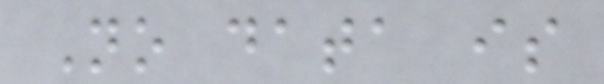No data is
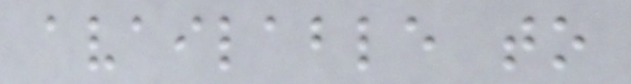available to
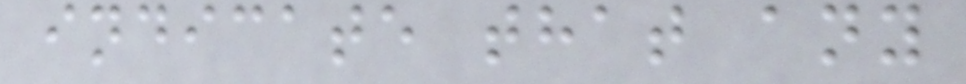indicate that any
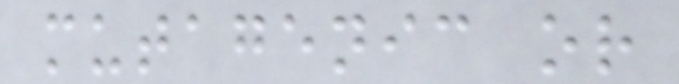mutagenic or
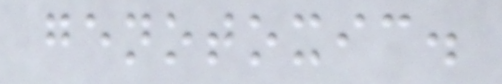genotoxic.
